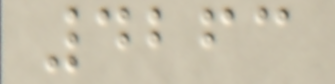4263
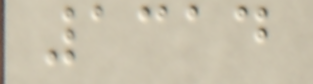1314
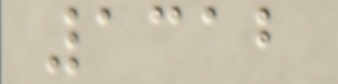1312
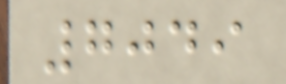7049
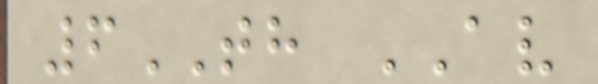6TH AV
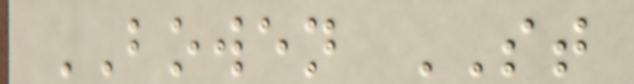BOWEN ST
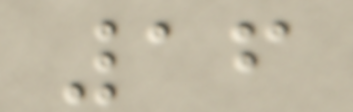16
